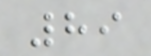89
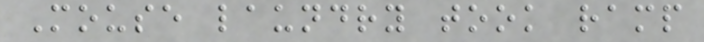Mouse laundry took ramp
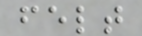felt
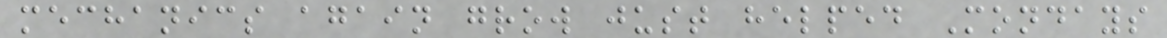mechanics again grow just helped Mondays
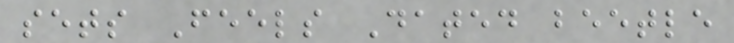sets Feels Dated beetle
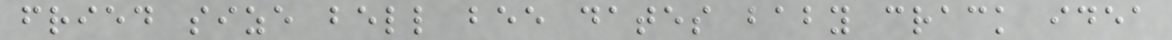fried size bell bee dates baby crack idea
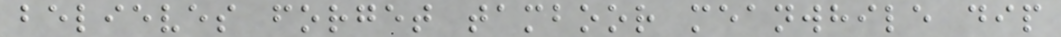believes forget tamboor meanwhile dip
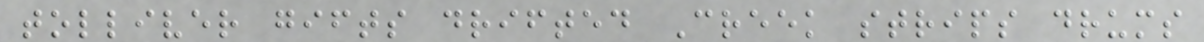tolliver gifts drifted Creek strips drums
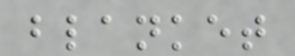blanket
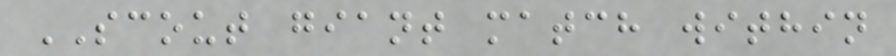SCOUT giant match within
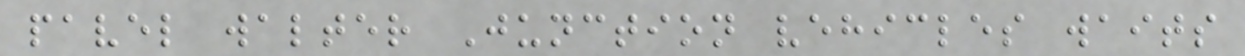pavel walter Junction vehicles waits
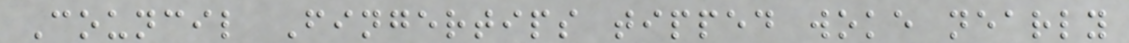Council Fingertips tipped woke nearly
